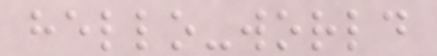hello-world
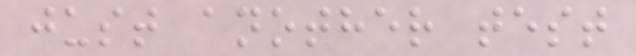just another test
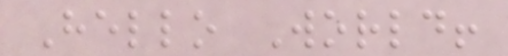Hello World!
